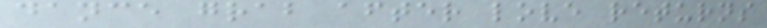dance grab after love returns
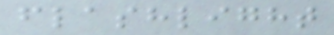flashlight
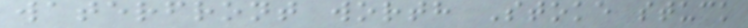waterfront worth Stoke stuck
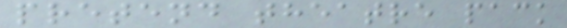pretend theatre pack
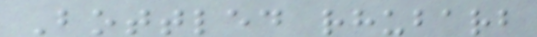Bottled rhubarb
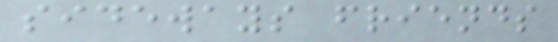sideways friends
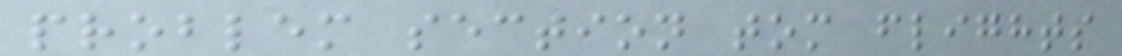problem section tom flights
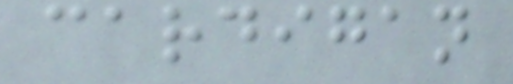cardigan
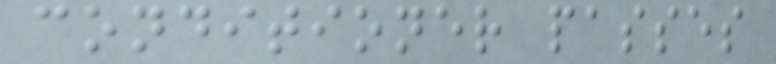conditioner passes
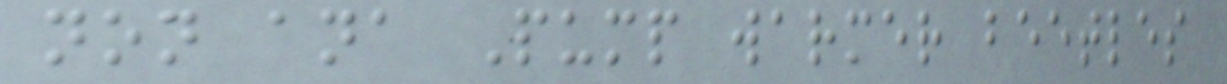non ana Pump warmer beetles
